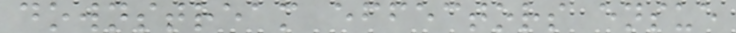downstream effectors ensue
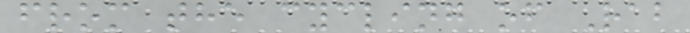from the cycling of Rab
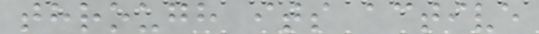through its active
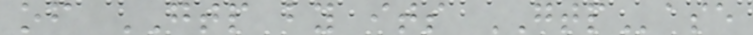of GTP by its GTPase
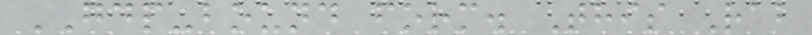GDP-bound form. This Rab
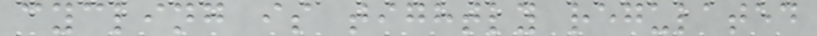cycling is tightly regulated
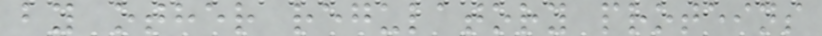by other regulatory proteins
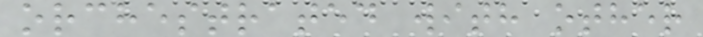orchestrated with other
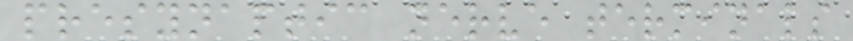presynaptic nerve terminals
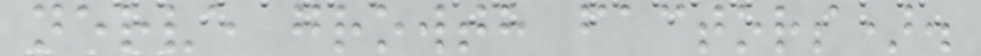nerve growth factors).
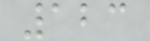123
